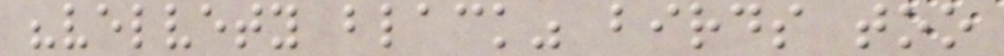"velvety black" birds too
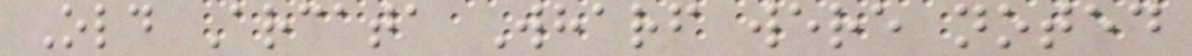Old Arcata Wharf were noted
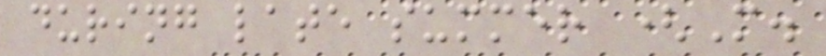during late summer (M.
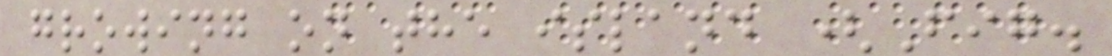growing on the island (Fig.
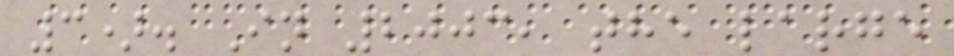3). In 2003, the large
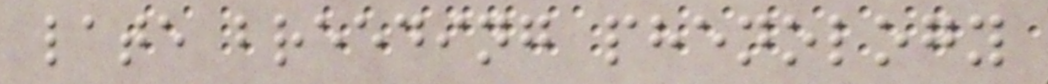late breeding phenology
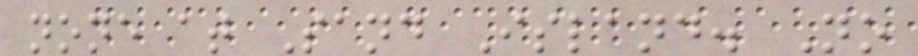none at Sand Island. No
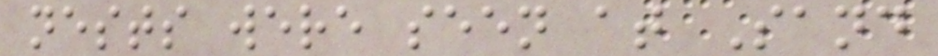nests were seen at Sand
